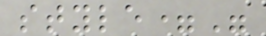style="
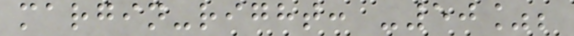margin-right: -50%;
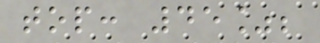top: 45%;
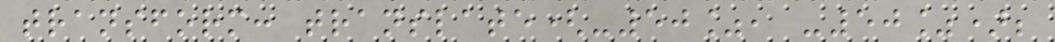transform: translate(-50%, -50%);
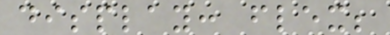display: flex;
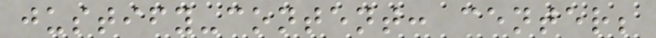justify-content: center;
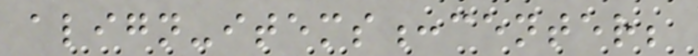align-items:center;
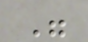"
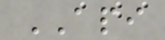API
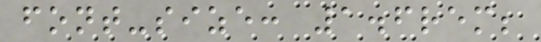font-size: 1.6rem;
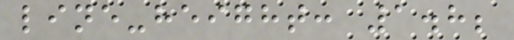line-height: 1.8;
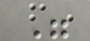"
